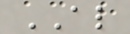AL
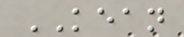KEAN
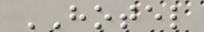HOTEL
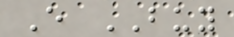E BUY
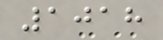1018
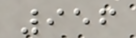956
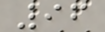96
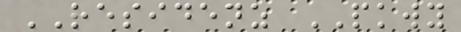RESIDENZ PKWY
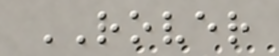ROVER
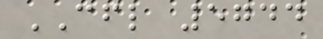CFL 5744
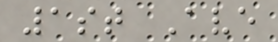1st Ave
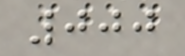000
